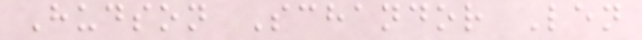Hudson Schandor Len
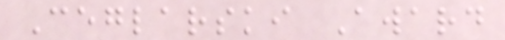Ceglarski Award
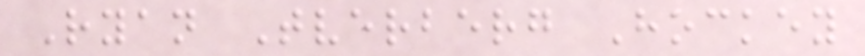Ryan Tverberg Hockey
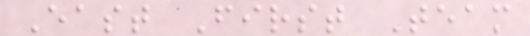East First Team
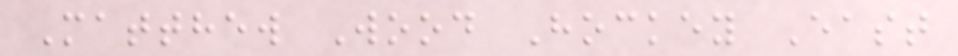Matthew Wood Hockey East
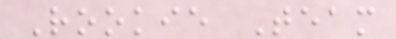Rookie Team
